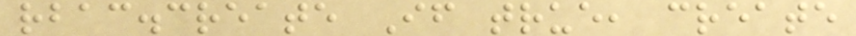rbac.create If true, create
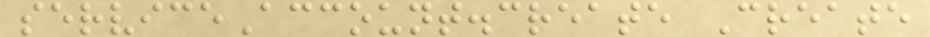serviceAccount.create Create
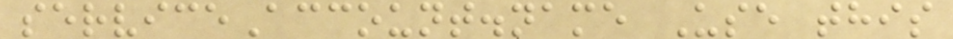serviceAccount.name Use this
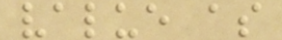value as
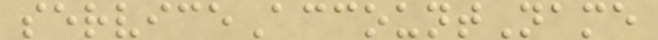serviceAccountName
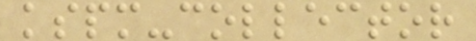kspm-collector
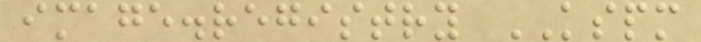image.registry KSPM
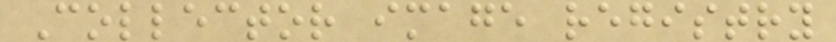Collector image registry
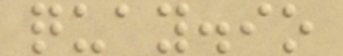quay.io
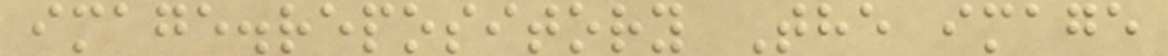image.repository The image
